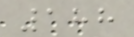188
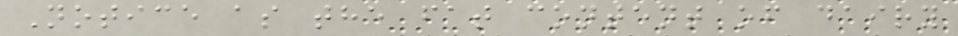Notice as the fat content of dairy
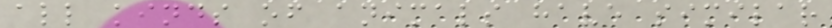all kinds of animals have similar
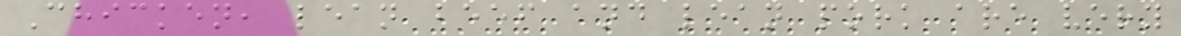Chicken, lean beef and lean pork are very
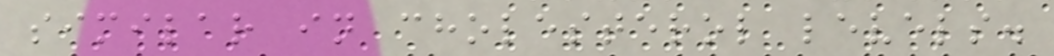similar in cholesterol levels.
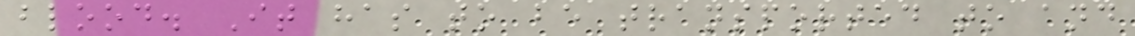blood. It has to be transported to and
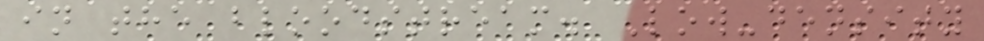in the bloodstream. Low-density
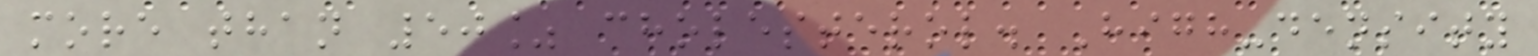more than 50% cholesterol. High-density
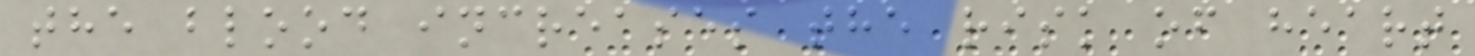the blood increases the risk of heart
